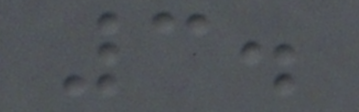3.
